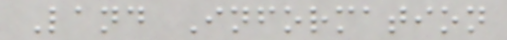Land Information
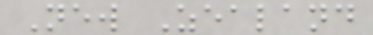New Zealand
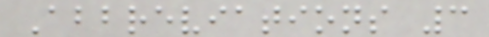Abbreviations 3
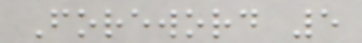Foreword 5
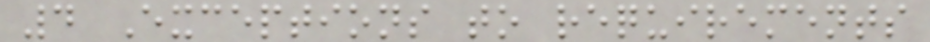4 Exceptions to requirements
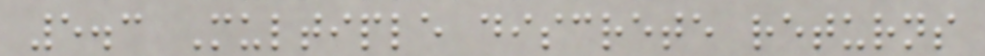5.3 Multiple discrete returns
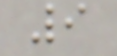9
